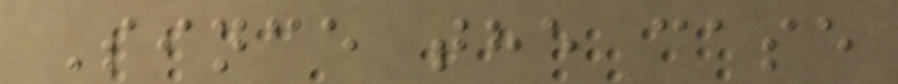Since the case
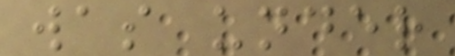was under
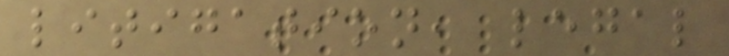litigation, legal
